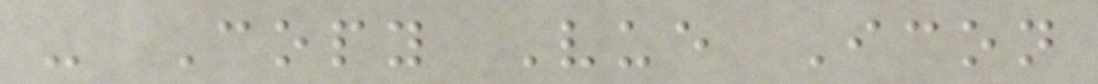- Copy Vue Icon
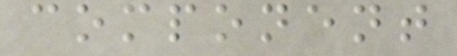component
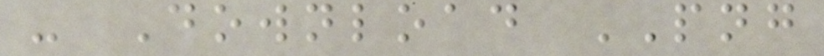- Download PNG
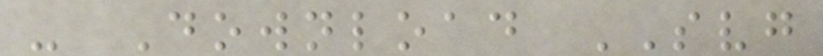- Download SVG
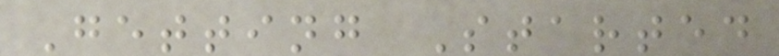Getting Started
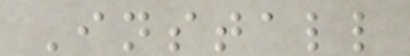Install
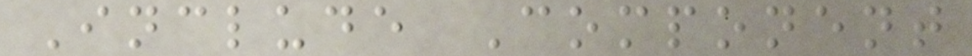Include Component
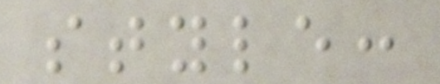style:
